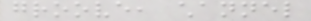groove, channel
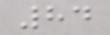84
